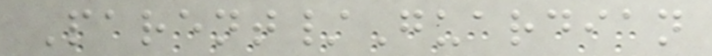Parent/Guardian
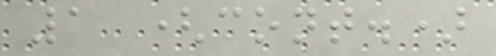1 (cont.)
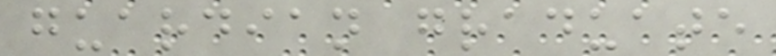guardian graduate
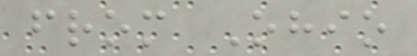from Ohio
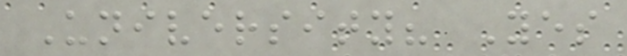University? Yes
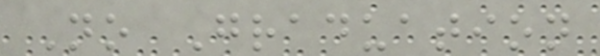No Graduation
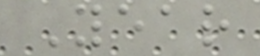Year
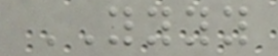YYYY
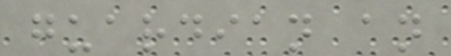guardian an
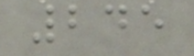245
